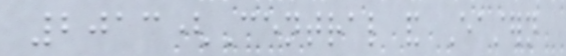2013(Central and Eastern
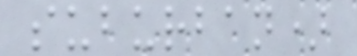suburban)
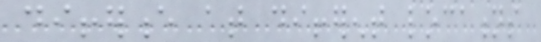difference at different locations
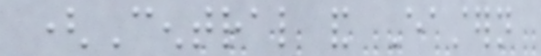(Central and Eastern
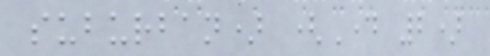suburban) (Day 2)
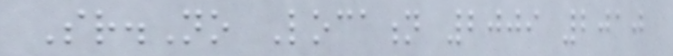Sr.No Location 2009 2010
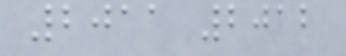2011 2012
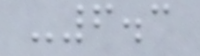-6.3
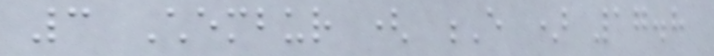3 Chembur ( E ) 17.8
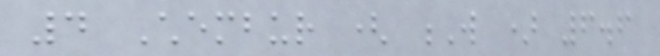4 Chembur ( W ) 6.6
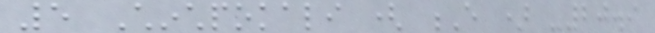5 Chinchpokali ( E ) -20.9
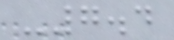-7.4
